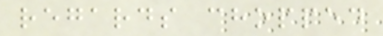regards chopped
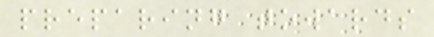preparing towards
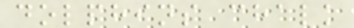dolphins chalk
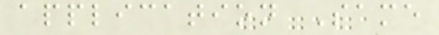application Same
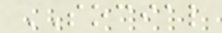SOCIAL
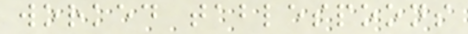worked tablespoons
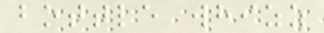bottle whizz
